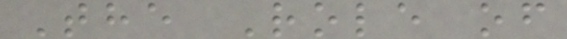The Role of
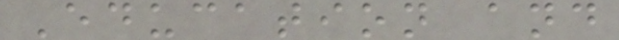Education and
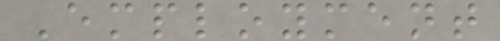Employment
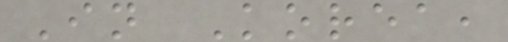In Korea,
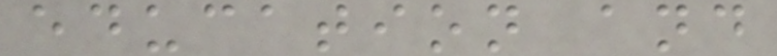education and
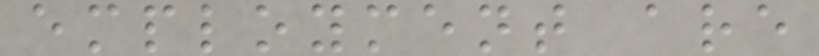employment are
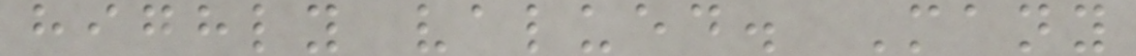highly valued. Many
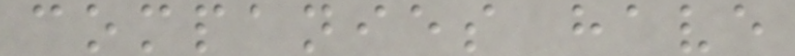companies have
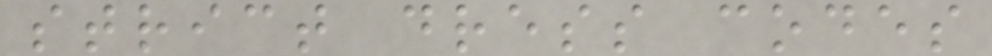strict dress codes
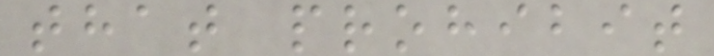that prohibit
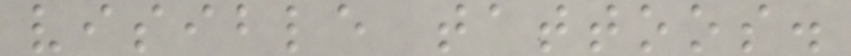visible tattoos.
